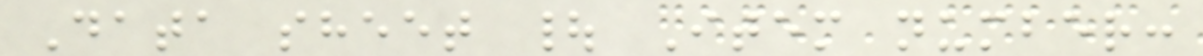Data sheet | Item number:
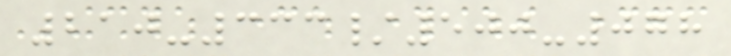210-333/500-078
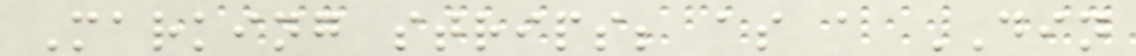Marking strips; as a DIN
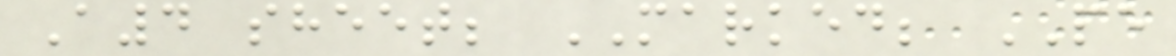A4 sheet; MARKED; PE
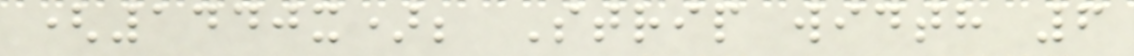(1440x); Strip width 6
